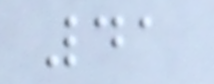41
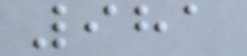981
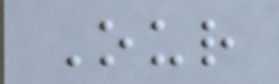Our
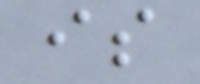is
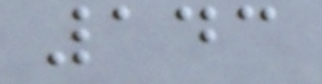143
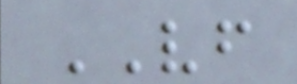VF
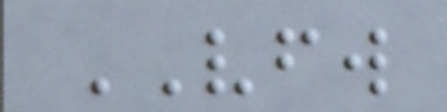VFW
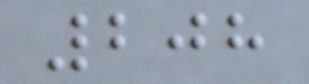208
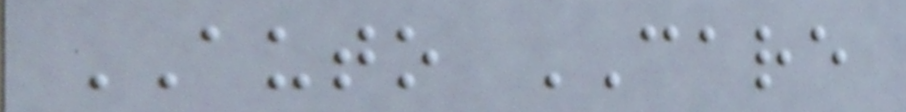AUTO CARE
